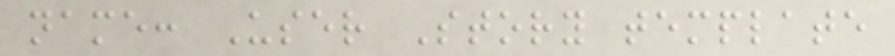name: User Story template
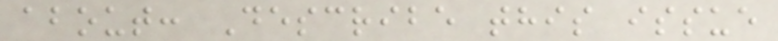about: Describe this issue
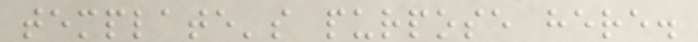template's purpose here.
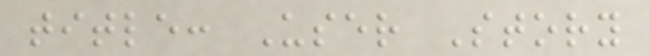title: User Story
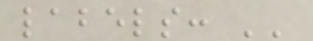labels: ''
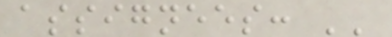assignees: ''
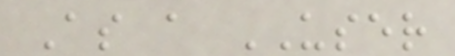As a USER
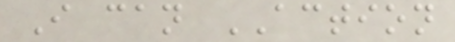I can ACTION
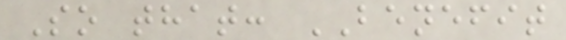So that: BENEFIT
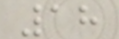18
